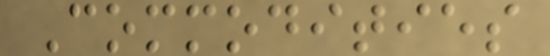Commodities
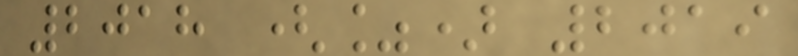2018 (%) 2019
